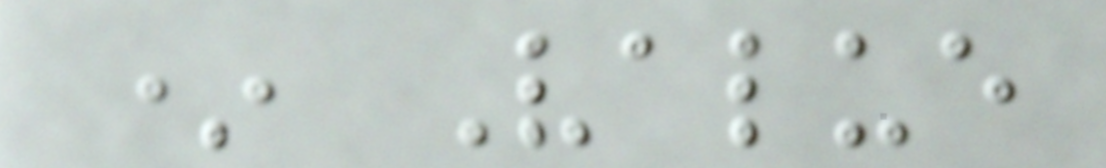* Value
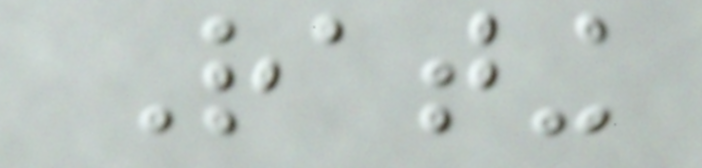Rating
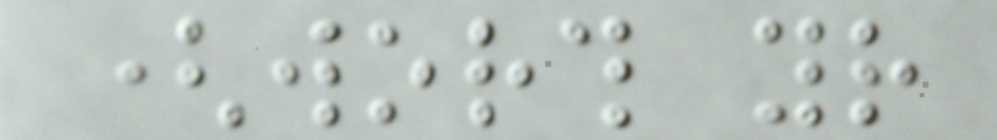(worth your
